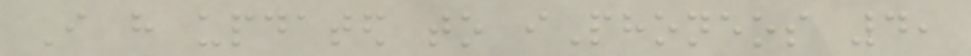I have updated to iPhoneos 4,
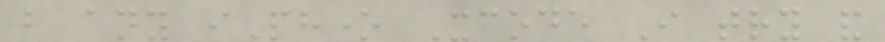but any iPhone Xcode I try and
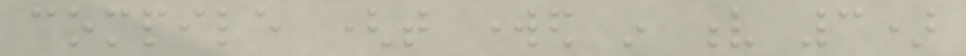compile (that worked in v 3)
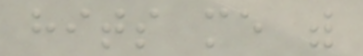hits me with
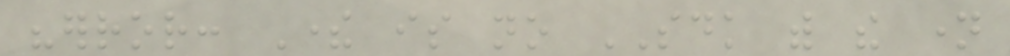"error: There is no SDK with the name
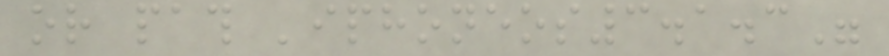or path 'iphoneos3.1.3"
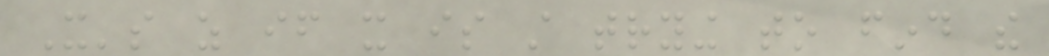It's as if it is still trying to find the
